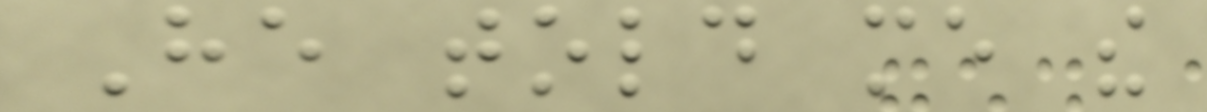He told me the
